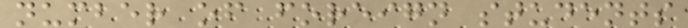number of foreign students
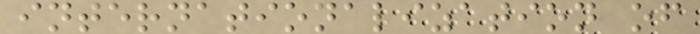internationalization of
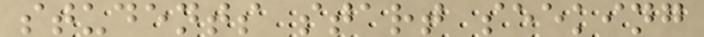students start seeking
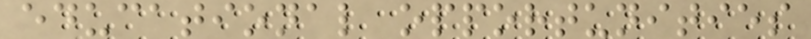educational opportunities
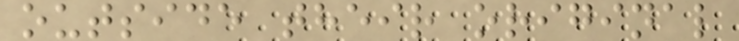outside their original
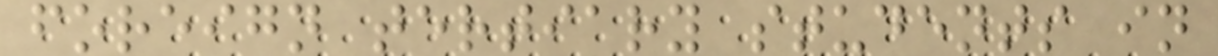foreign tertiary students in
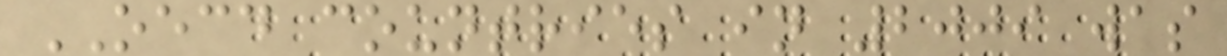OECD countries in 2009 was
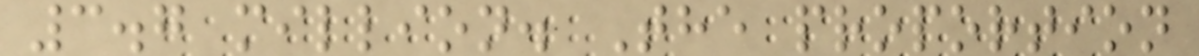3.7 million. The proportion
